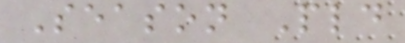Season Pld
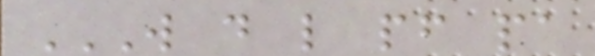W D L PF PA
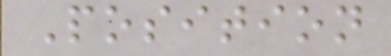Position
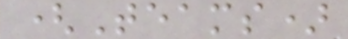(Teams)
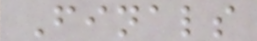Finals
